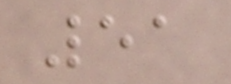51
